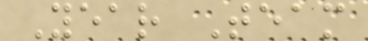Year Team
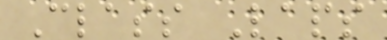Class Laps
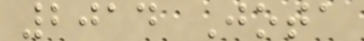2014 Jota
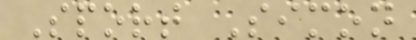Sport Simon
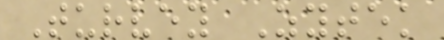Turvey Zytek
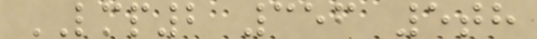LMP2 356 5th
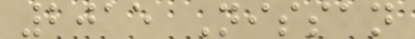2015 Nissan
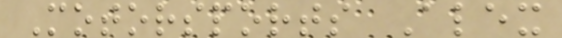Motorsports Alex
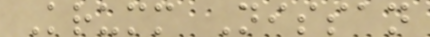Krumm Nissan
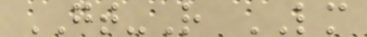GT-R LM
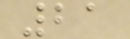21
